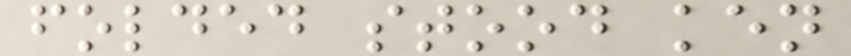folded stood ken
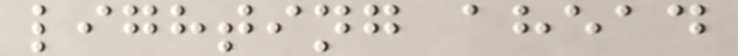lighting ahead
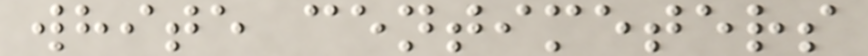white centimeters
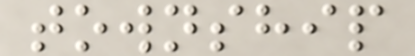township
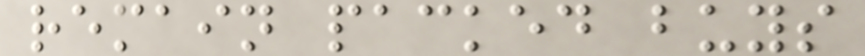remain packed buys
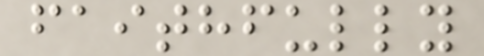faithfully
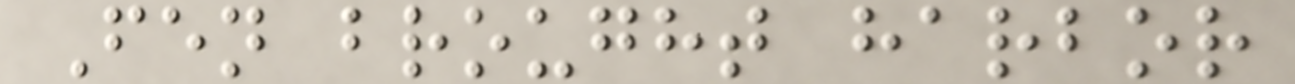Fen brought harbor
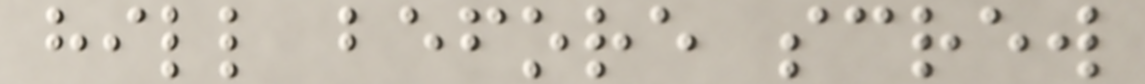hill before screw
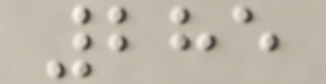285
